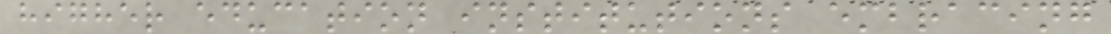higher education institutions embracing
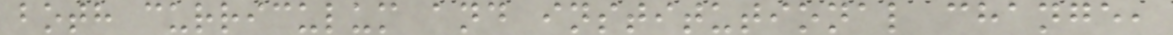both curriculum and institutional change,
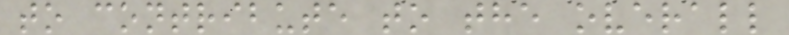to contribute to the overall
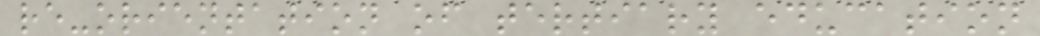re-orientation of tertiary education
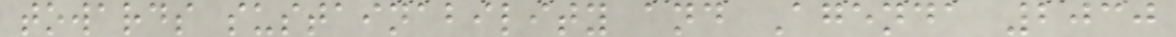towards sustainability and Agenda 2030
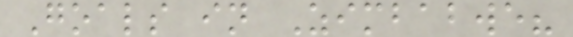Goals in Zimbabwe?
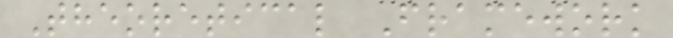Theoretical Framework
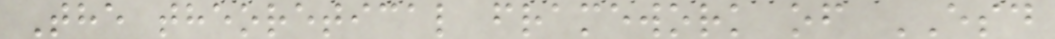The theoretical framework of ESD
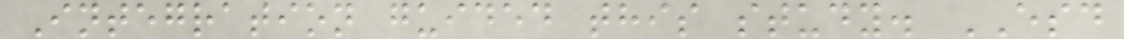Integration guided this study. ESD
